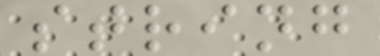string
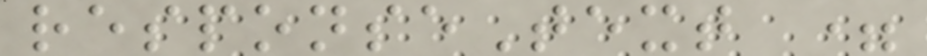responseText =
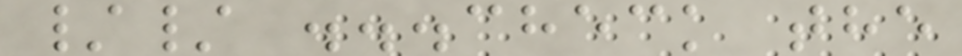// ...check the
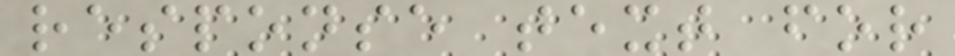response text for
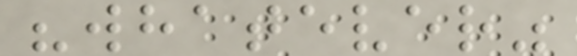"whatever"
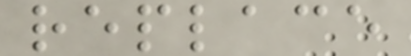replace
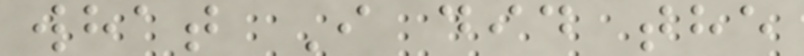what I did the
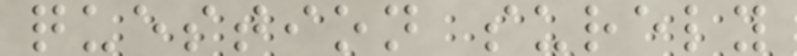question surely
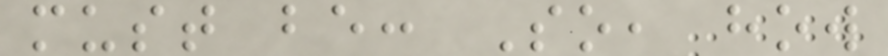must be: So, how
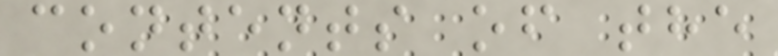contents of the
